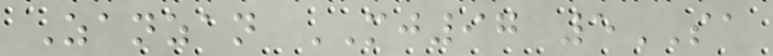Zanzan MJ97 5SA
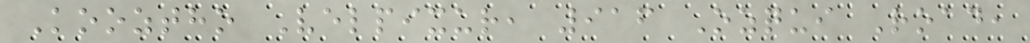Kooztho Velpixur, 916 Ozqui Road,
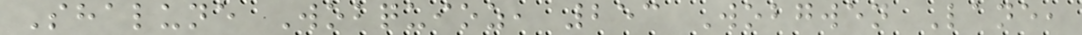Shalune Wobquioz, 253 Wobgwen Lane,
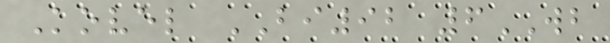Kovel BI92 6WB
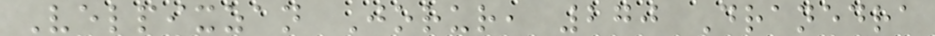Velpixzan Jorur, 270 Dranedra
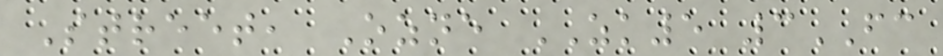Street, Ozne ZK5 3FC
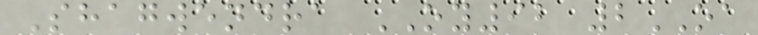Shagwendra OY92 2OA
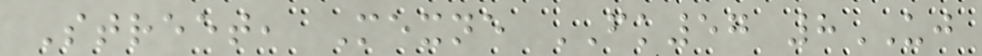Street, Mexne FK57 8UJ
